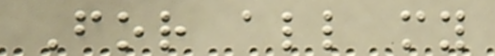For all my
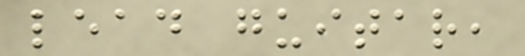lead guitar,
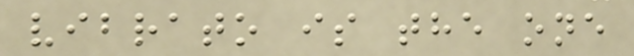vibrato is the one
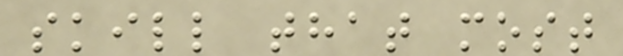skill that most
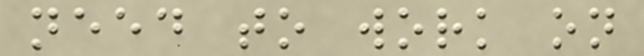need to work on
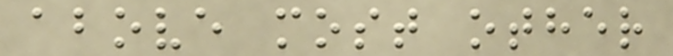above most other
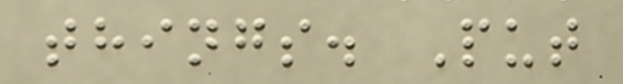things. Put
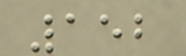152
